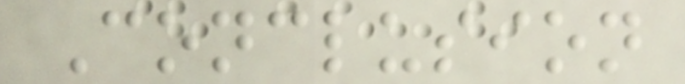Conclusion
